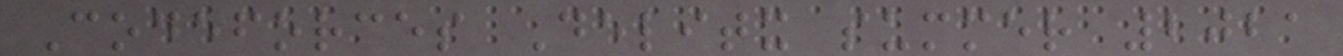Codeforces Delitx summer 2021
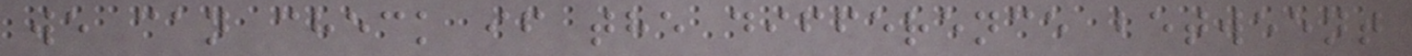we can check if the difference betweent
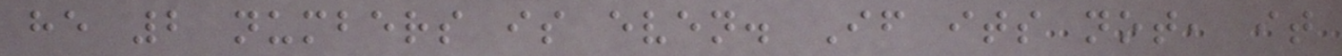he 2 numbers is even. If its not, it
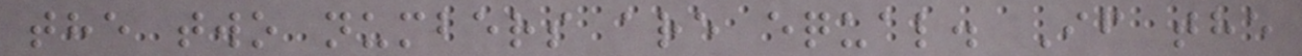the two numbers are equal. If the
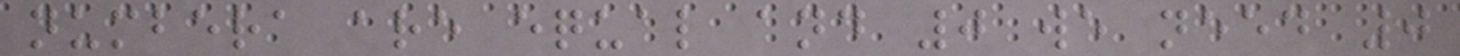numbera are equal and 0 we need 0
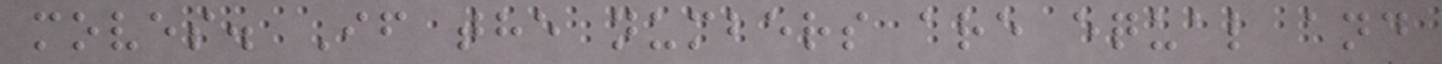moves. If the numbers are equal and
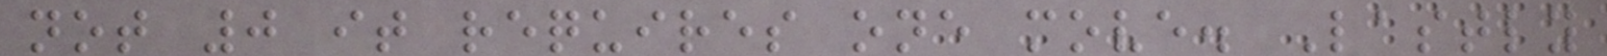not 0 it requires one move. Lastly
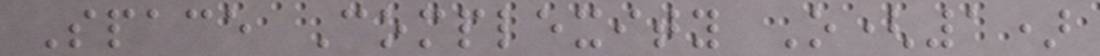Space Complexity O(1)
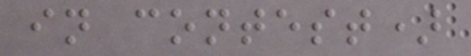in contest)
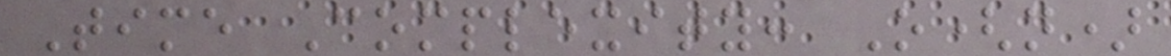Time Complexity: O(n)
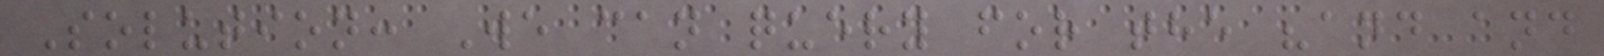Solution: We can query for the "and and
